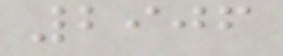2906
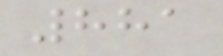881
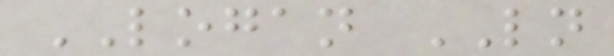LOGAN LN
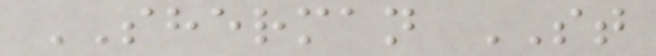SHERMAN ST
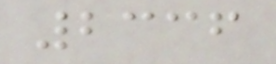2336
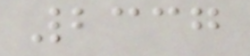2337
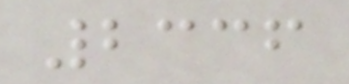2336
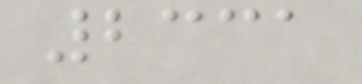2331
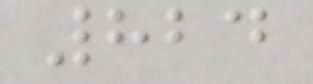824
